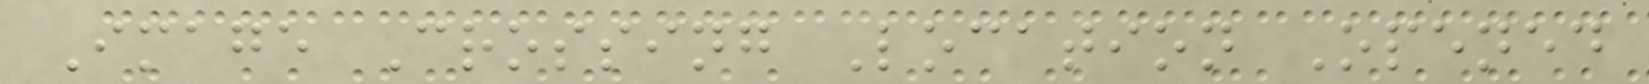Image Crossing Location Opened
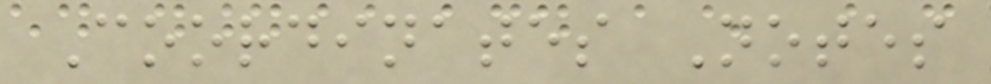Coordinates Notes
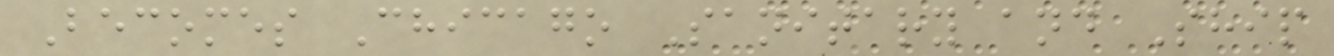Becomes Chicago Sanitary and Ship
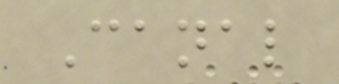Canal
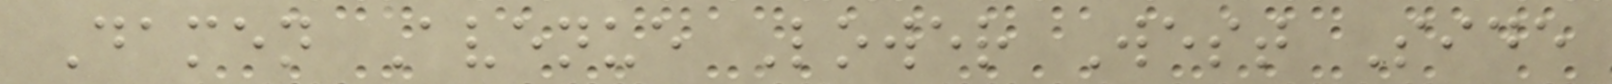Damen Avenue Lower West Side
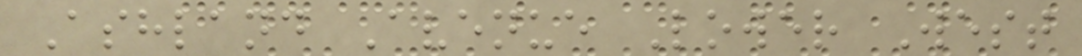Ashland Avenue Lower West
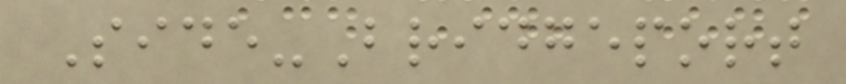Side-Bridgeport
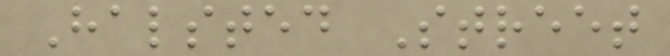Halsted Street
